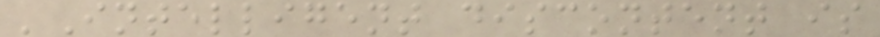'Intelligent discontent is
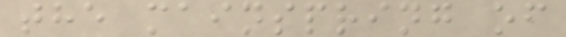the mainspring of
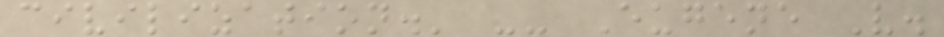civilization.' -- Eugene V.
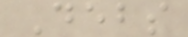Debs
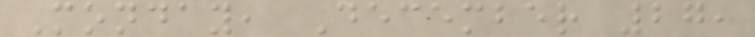Monday, December 27,
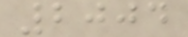2004
